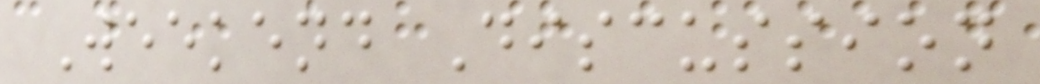Weekend Discussion
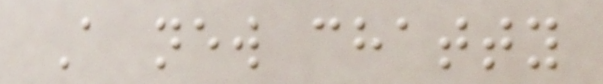A new chatty
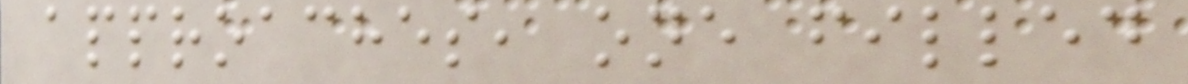approaches, one filled
